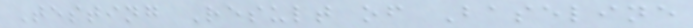Testing Result of Baseline
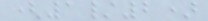(1/2)
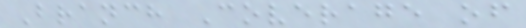Branch Coverage of
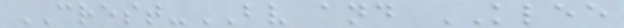CREST-BV and KLEE
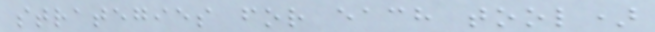strategies for each tool)
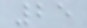25
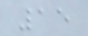15
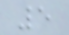5
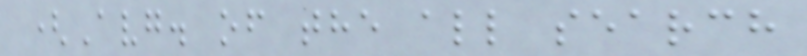(Avg. of the all search
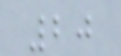20
